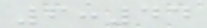6:44
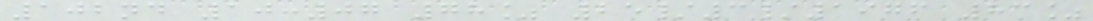102nd 10:07 78% 25/3/1976 83%
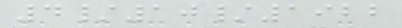4/10/1922
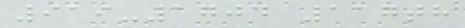919-1704 117th
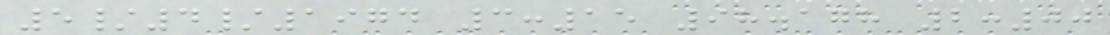5/4/1974 3:15 98.178 2:00
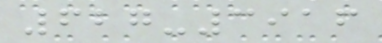627-3916
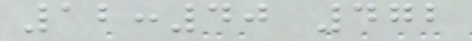12:40 472
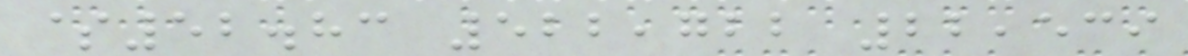$52.83 522,722 22,539
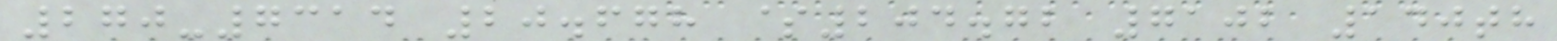270-7314 20.678 $204.72 7102 140th
